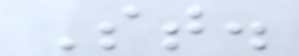St.
